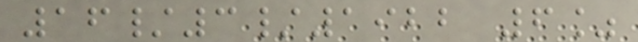16/3/1922 6%
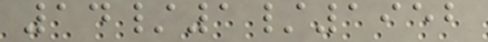14/1/1952
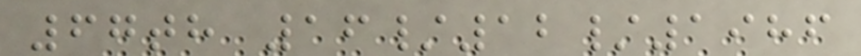67th 16/12/1986
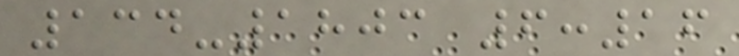134-1803 6:16
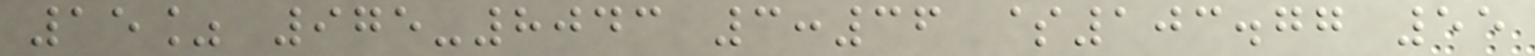15% 975-8043 3:36 $103.77 55
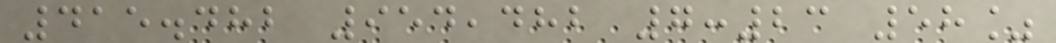415.482 954,482 7:23 58%
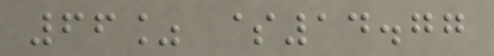66% $14.77
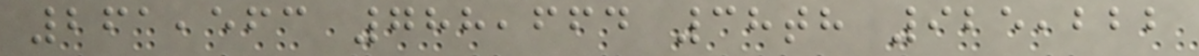261,563 788,664 38th 925,222
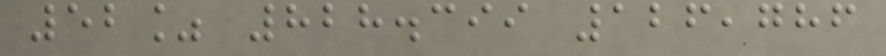52% 828.399 126,786
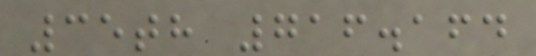35th 716.164
